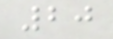20
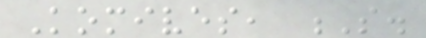Komives, S.
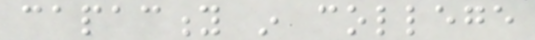capacity in college
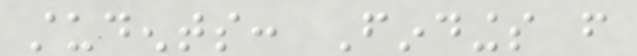students: Findings from
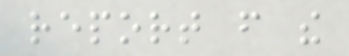report from the
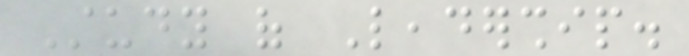Study of Leadership.
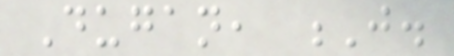Dugan, J.
